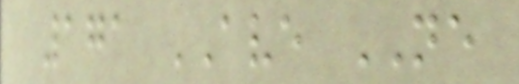171 AVE NE
